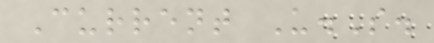Current U.S.
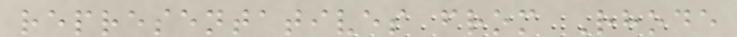representatives from Rhode
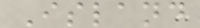Island
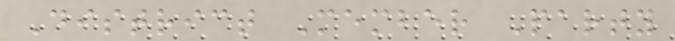District Member Party
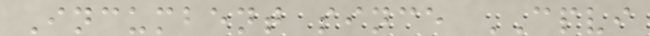Incumbent since CPVI
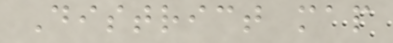District map
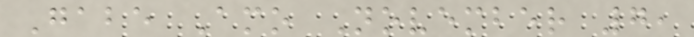Gabe Amo November 7,
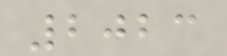2023
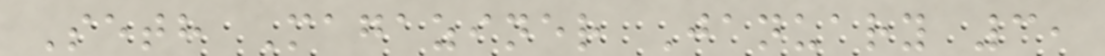Seth Magaziner January 3,
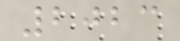2023
